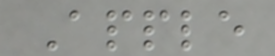Apple
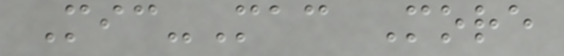Mic-Mac More
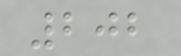202
